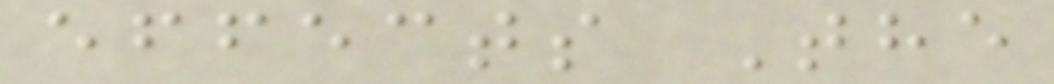effects The
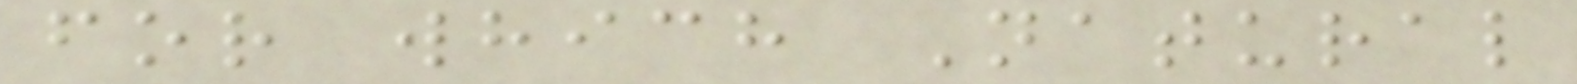for which Natural
